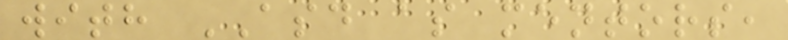with ASD as mentors,
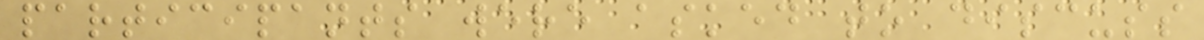participants were asked to discuss
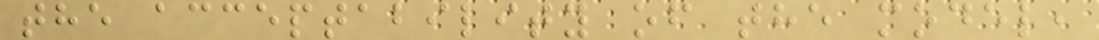the acceptability of the model,
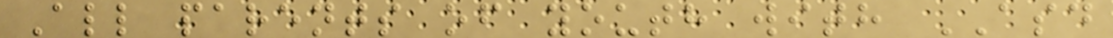All parents of youth with ASD
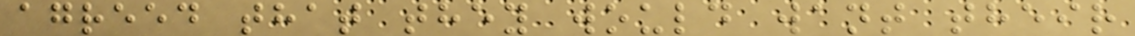agreed that they would want their
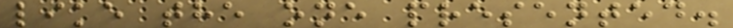like the one presented.
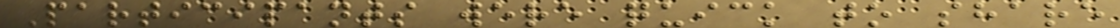Participants were quick to share
